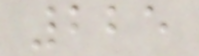225
